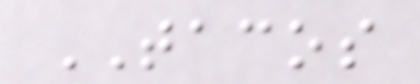TACOS
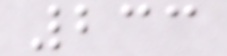233
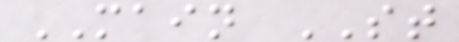MAIN ST
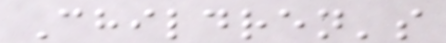Children's
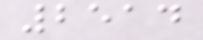2514
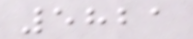5821
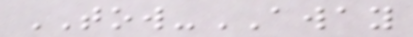TOW-AWAY
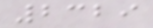2329
